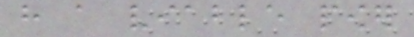have a viable power
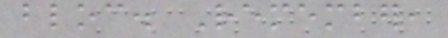bloc. Remember,
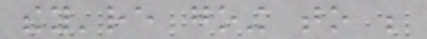they're going to be
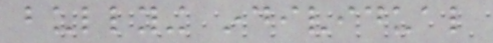bullying individual
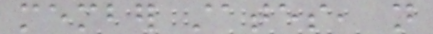member states, not
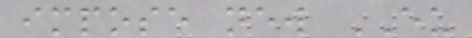impose new EU
